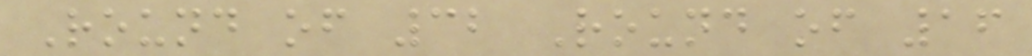Round of 32 Round of 16
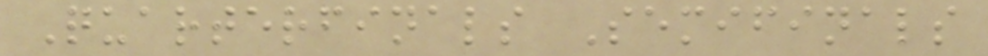Quarterfinals Semifinals
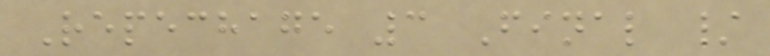Repechage 3 Final /
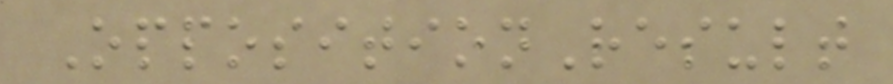OppositionResult
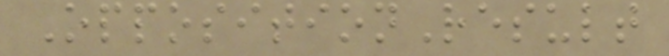OppositionResult
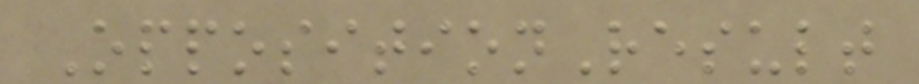OppositionResult
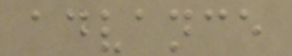advance
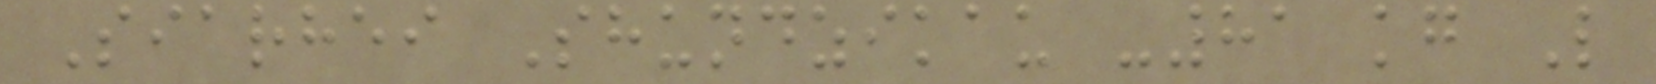Siarhei Shundzikau -81 kg L
